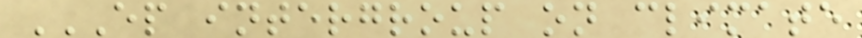EP INTERGROUP ON CLIMATE
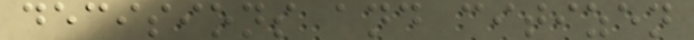decisions and citizen
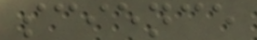science
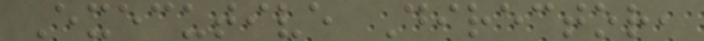Executive Director,
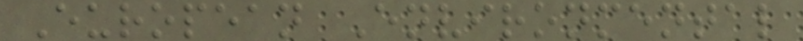European Environmental
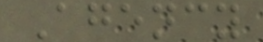Agency
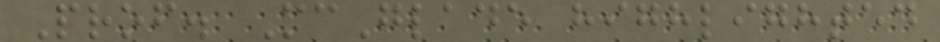Prof. McGlade highlighted
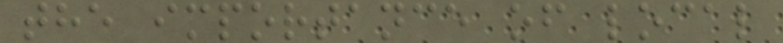the importance of local
